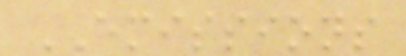EMISSIONS
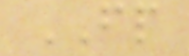FP
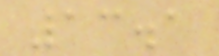13.1
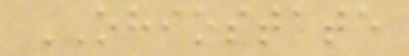OHIOSTATE
